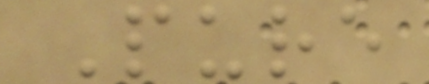Pure
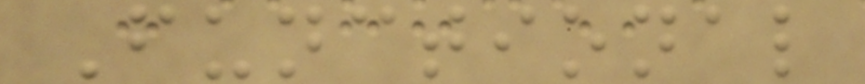Functional
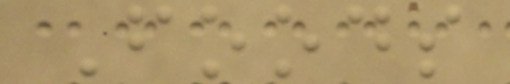Foods
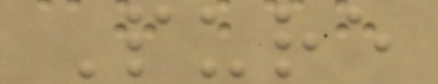Pure
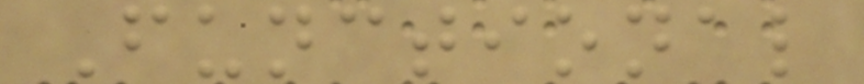Functional
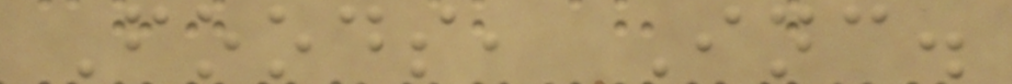Foods, Inc.
